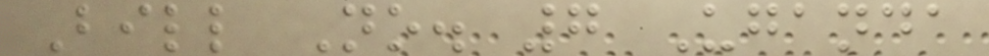Bill No. 7 Uganda
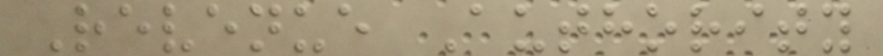Revenue Authority
